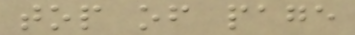top of page
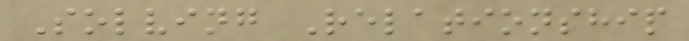Solving Relationship
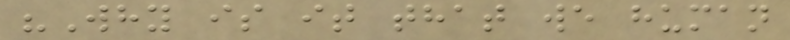"Why is it that we human
